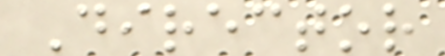Director
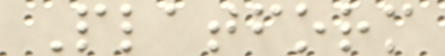Platform
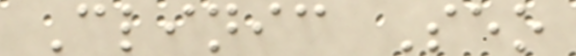Clinic Seo
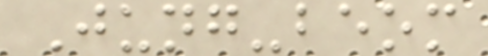Jung-beom
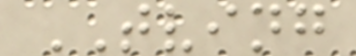TVING
